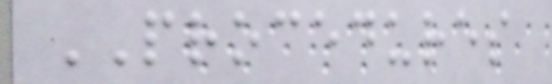PROCEDURES
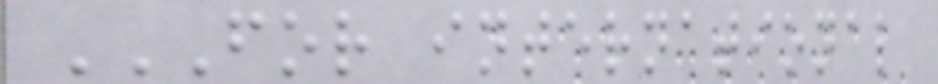FOR INTERNATIONAL
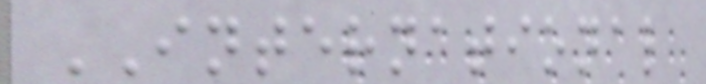INTERNATIONAL
